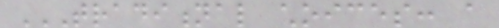TRADITIONAL CHOICES: A
